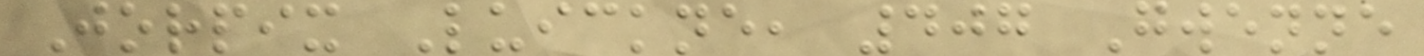Jorpix Luickne, 407 Gwenne
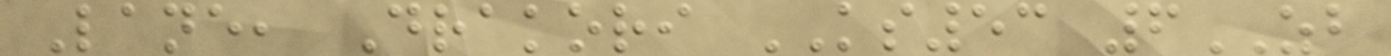Lane, Drakori KS53 6ZB
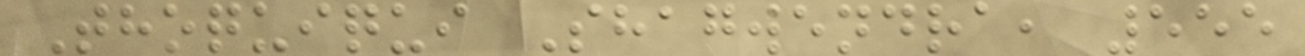Thoquiqui Shagwendra, 555
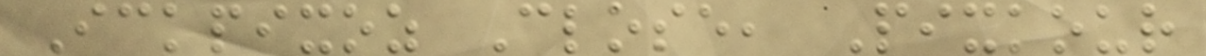Ickpixoz Close, Pixkour
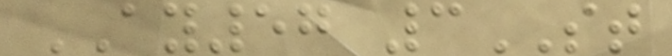AY57 3ST
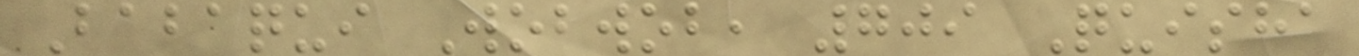Babaqui Wobwob, 709 Quisha
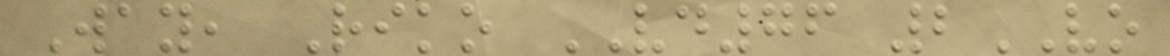Way, Riko VD76 2VO
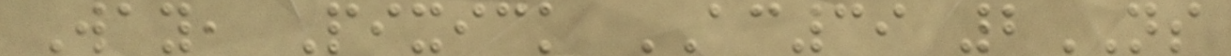Way, Pixick AC39 2NS
